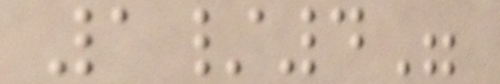1/4"
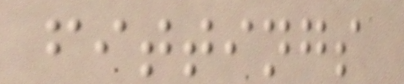fittings
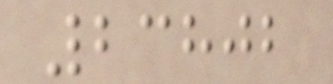23802
